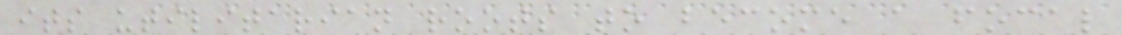its utilitarian roots to become a focal
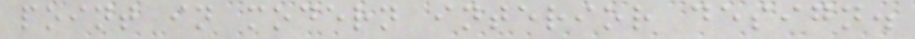point in modern interior design.
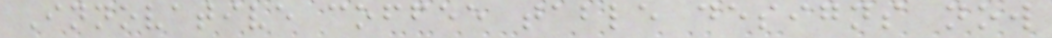Innovative coffee table designs now
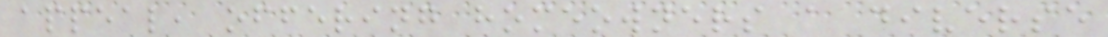appeal, offering homeowners a diverse
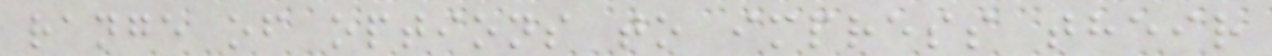range of options to impress their
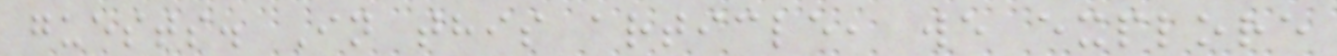guests. In this article, we explore
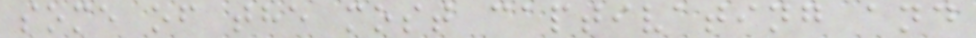some of the most captivating and
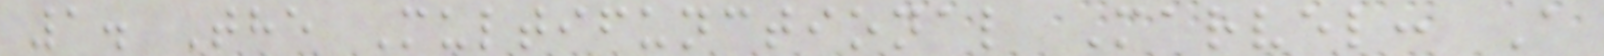1. The Multifunctional Marvel: A
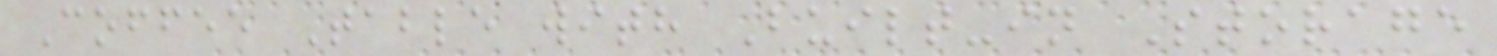Coffee Table with Built-in Storage
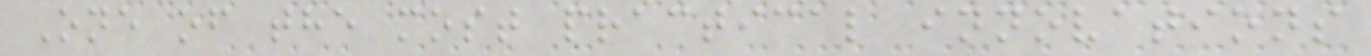One of the most practical innovations
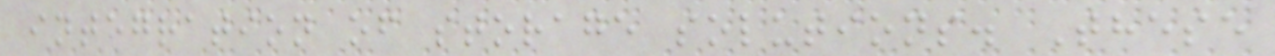integration of storage solutions. These
